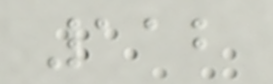112
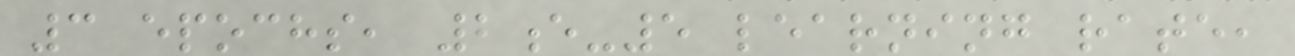3 epochs, 2e-5 learning rate,
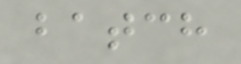batch
